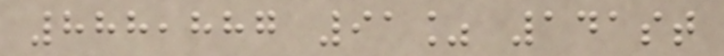888,887 91% 141st
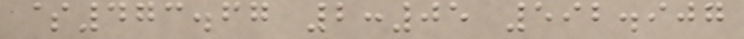$473.67 2:05 592.907
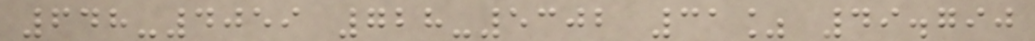648-4059 728-5302 31% 49.790
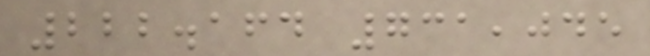222.164 731,045
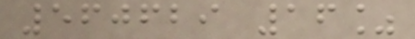560629 16%
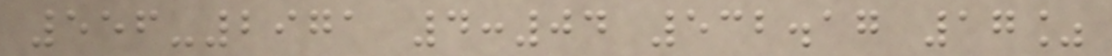556-2971 4:04 532.17 17%
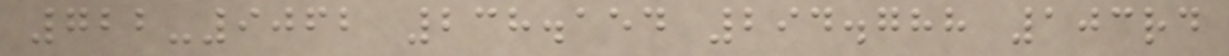722-9062 238.154 294.788 103rd
